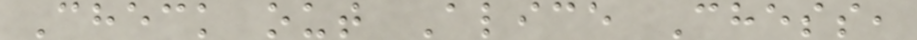Check out Alice Chess,
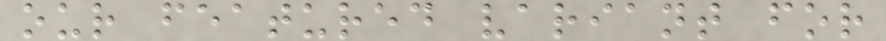our featured variant for
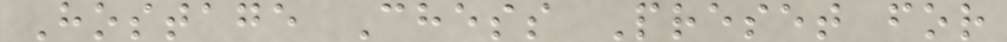Hostage Chess Preset for
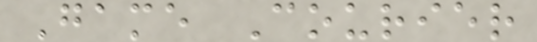Game Courier
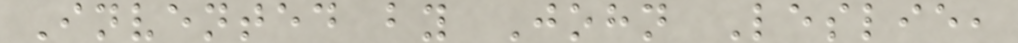Invented by John Leslie,
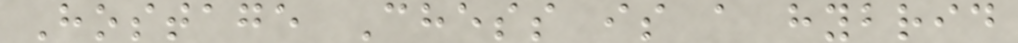Hostage Chess is a hybrid
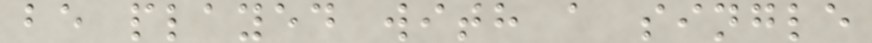be played with a single
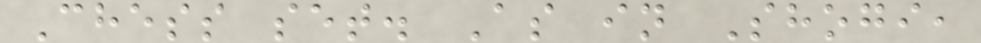Chess set. As in Shogi,
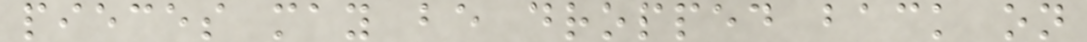pieces may be dropped back on
